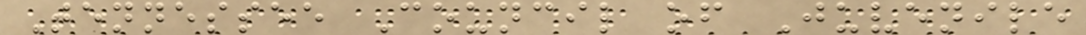Tennessee Council of Juvenile
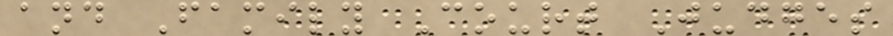and Family Court Judges
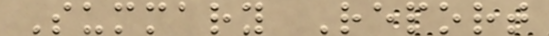Summary Report
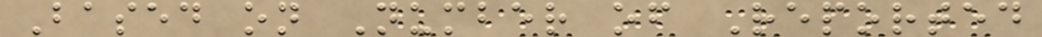Based on Number of Reported
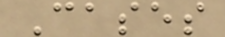Cases
